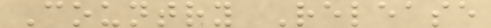Country Release
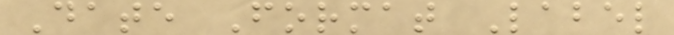Date Format Label
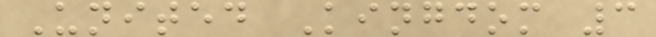United Kingdom 3
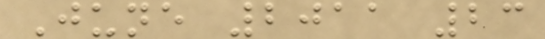June 2011 23
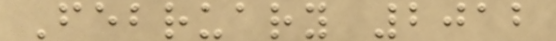February 2012
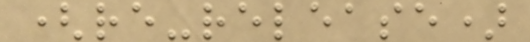(re-release)
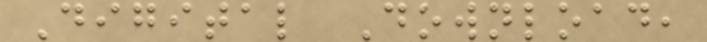Digital Download,
